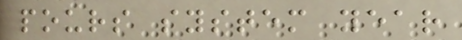pours system year
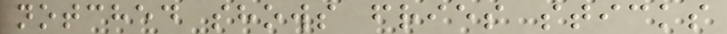notched shows fries sticks
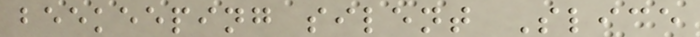beekeeping silent Slice
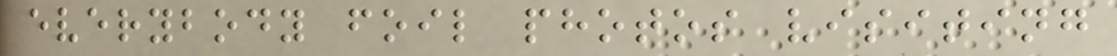everybody foil photos visiting
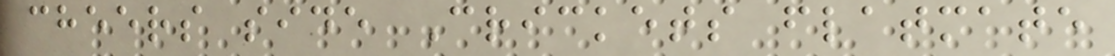cheers side Crickets flatmate
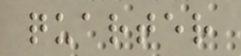quarter
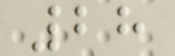28
